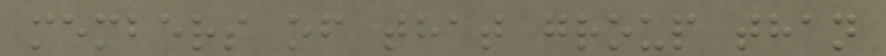members of that group than
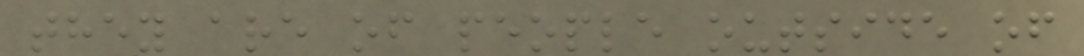they are of people outside of
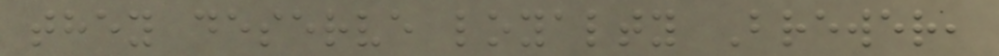they deserve loyalty Brewer,
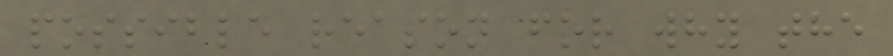possible reason for why the
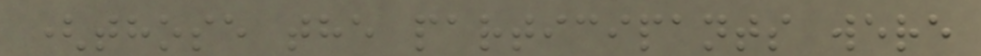(those the participants were
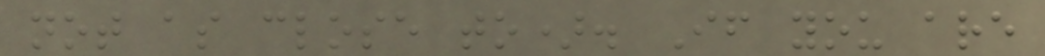not as close to). If you are
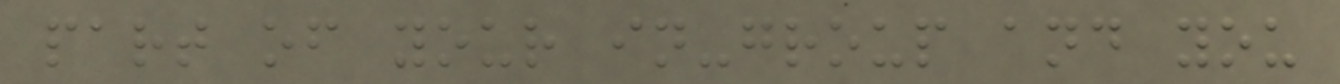part of your in-group and you
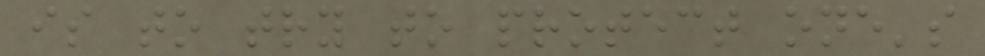is to try to protect one's
